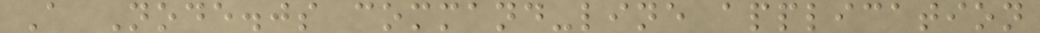A Node.js command-line application
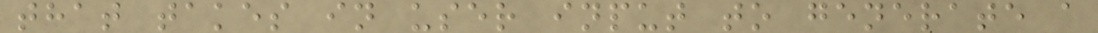that takes in user input to generate a
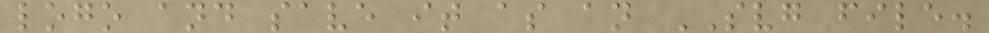logo and save it as an SVG file.
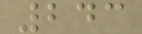243
